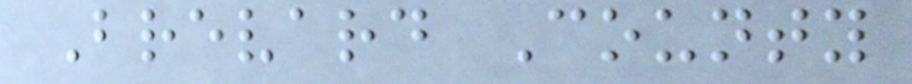Brevard County
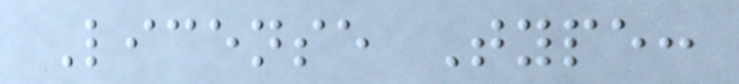License Type:
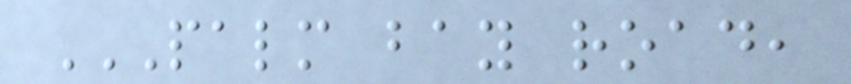PALM BAY ROAD,
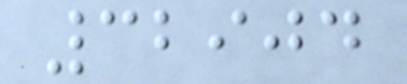32904
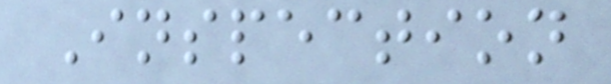Inspection
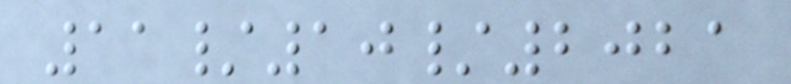11/10/2021
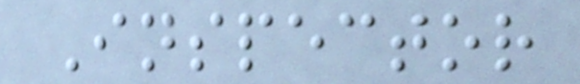Inspector
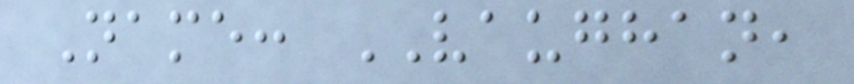Name: VAUGHAN,
